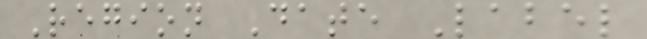Region Date Label
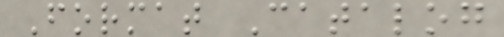Format Catalog
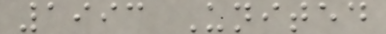1993 United
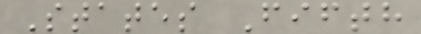States Fifth
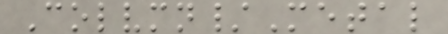Colvmn/Metal
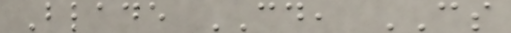Blade CD, CS
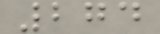274
